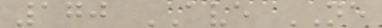170 AVE NE
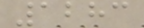1283
